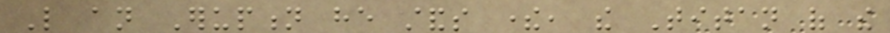Like an Eruption he stands there, the Titan of the
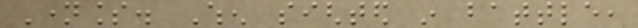Nameless. When sighted in battle,
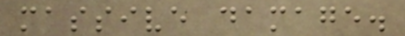massive damage.
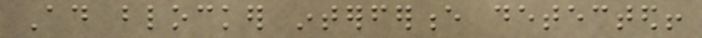Ad blocker interference detected!
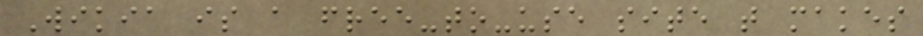Wikia is a free-to-use site that makes
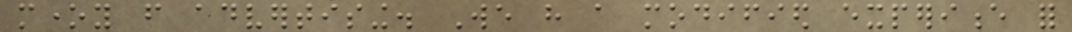money from advertising. We have a modified experience for
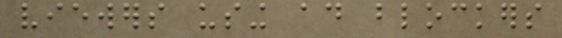viewers using ad blockers
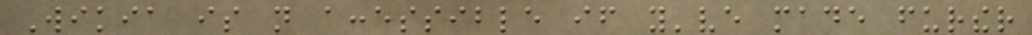Wikia is not accessible if you've made further
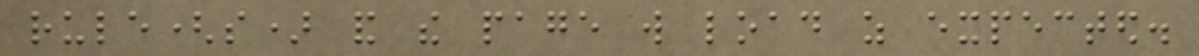rule(s) and the page will load as expected.
